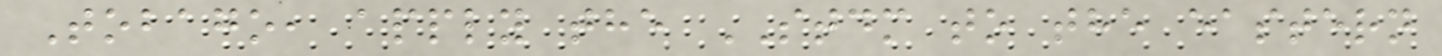Tobago, apply the STDM to the eastern
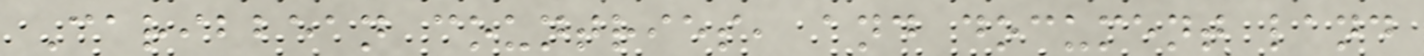Caribbean countries, and document land
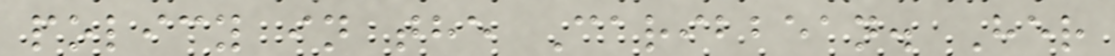policy in the Caribbean. Her
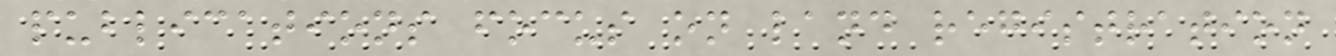publications focus on land registration
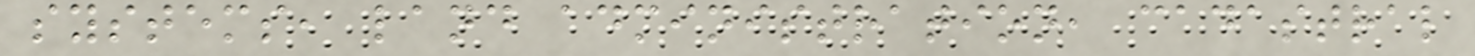systems, land administration, cadastral
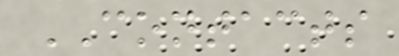CONTACTS
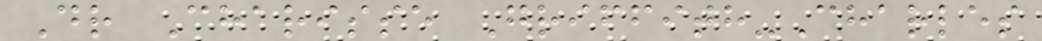Dr Charisse Griffith-Charles
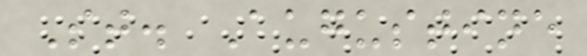St. Augustine
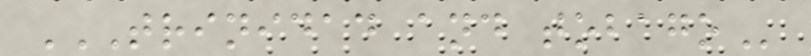TRINIDAD AND TOBAGO
